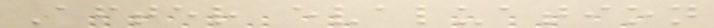After evaluation
